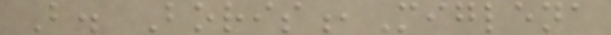B. Boris,Miglena
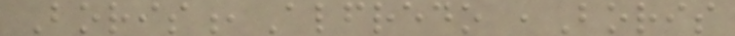Boris,Alfredo ,Boris
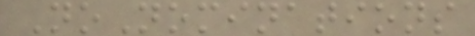NoNominations
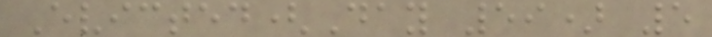Evicted(Day 59) 5
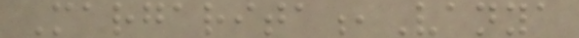Margarita,Vanya
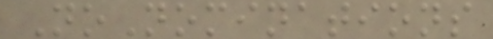NoNominations
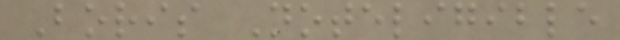Boris Noteligible
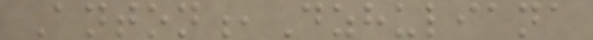Anton,Dzhuliana
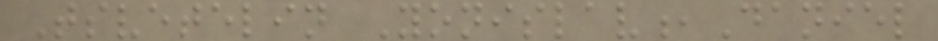Tsvetelin Yonislav,Daniel
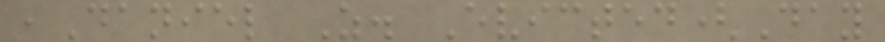,Daniel Z. Evicted(Day
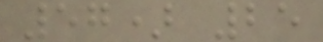57) 25
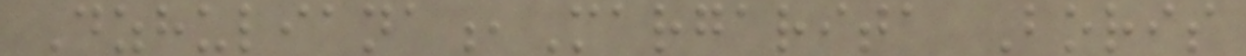Dzhuliana,Margarita Boris
